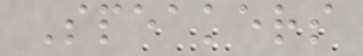Speakers
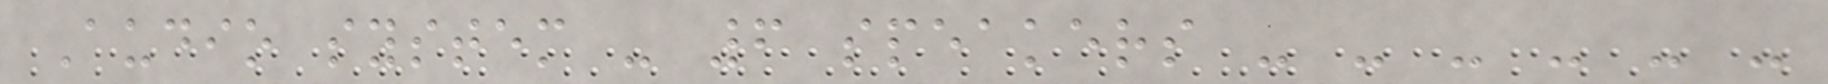Audio system - 6 speakers - - - - - -
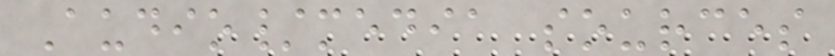Audio/media sources
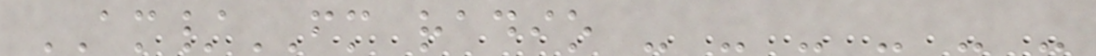AM/FM radio - - - - - -
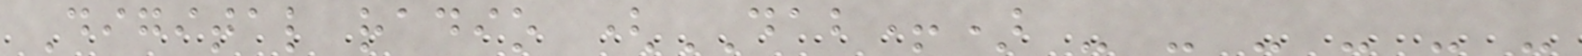Digital radio (DAB+) - - - - - -
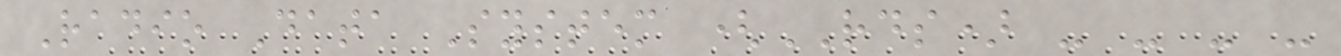Radio Data System (RDS) - - - -
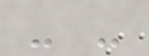- -
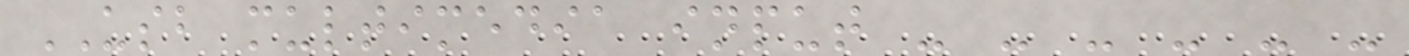USB multimedia input - - - - - -
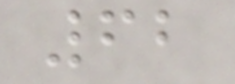62
